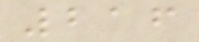216
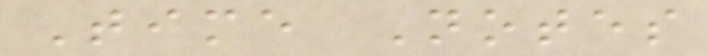Time Notes
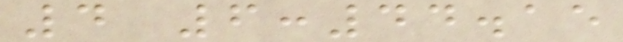4 6:44.15
